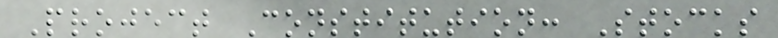Project Constitution: Stocks
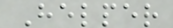Helper
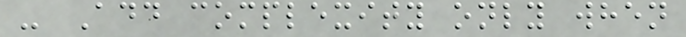- Add complexity only when
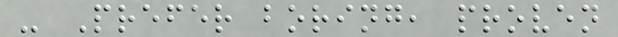- Prefer boring, proven
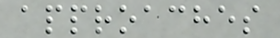approaches
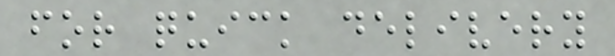for quick delivery
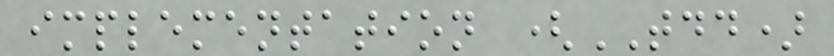implementation (TDD)
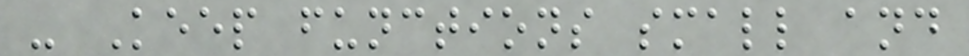- Keep functions small and
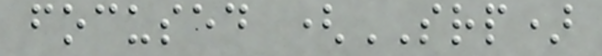focused (SRP)
